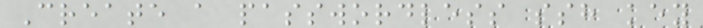Create a passwordless ssh key
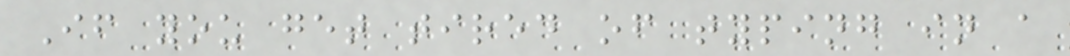If you get tired of typing in a
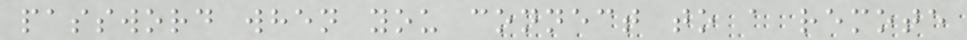password when you connect to a remote
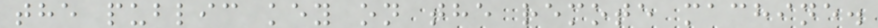the public key on the remote machine.
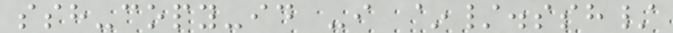ssh-copy-id -i ~/.ssh/
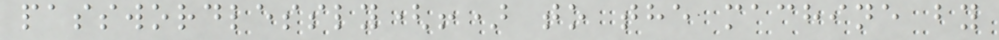passwordlessly(!) to the machine by
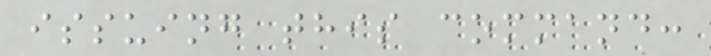issuing this command:
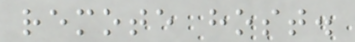remote host.
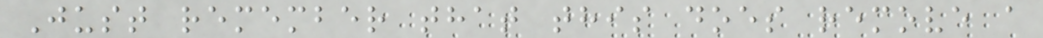Just remember that this does remove a
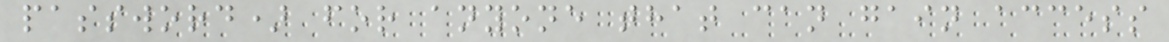password) for anyone that can gain access
